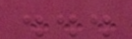...
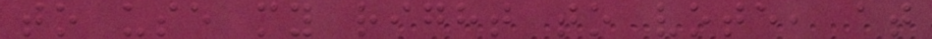to use my right to vote, at
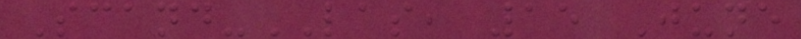Scand-LAS, 15 June
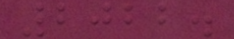2022.
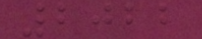2022
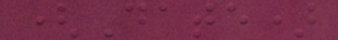(Date)
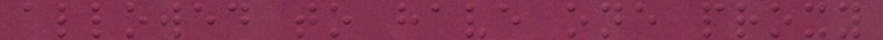allowed to have one proxy
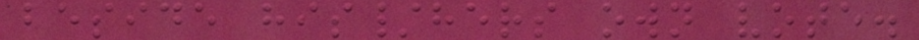beside his/hers own vote.
